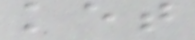ket
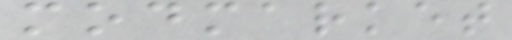modmarket
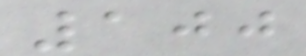100
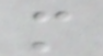m
